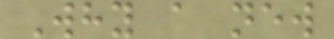Why a new
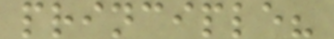principle?
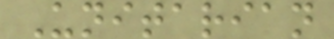Unitarian
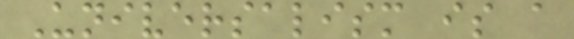Universalism is a
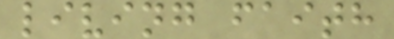living faith
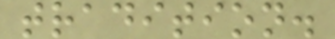tradition.
